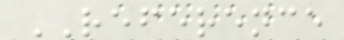REFERENCE
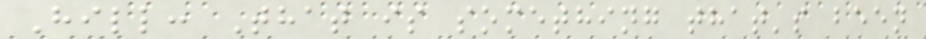Hill: That is something that's been
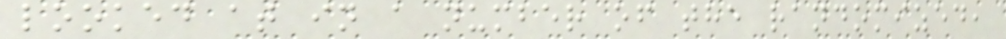looked at in a number of the randomized,
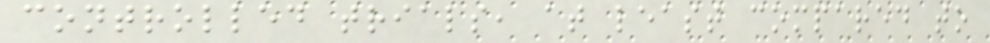controlled trials, at least compared to
